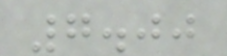7.00
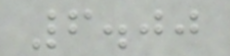6.00
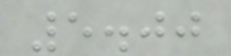5.00
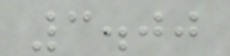3.00
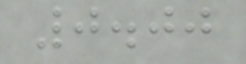0.00
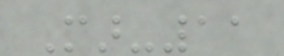Mar-11
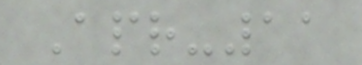Apr-11
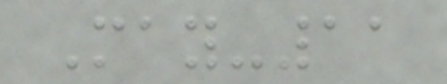May-11
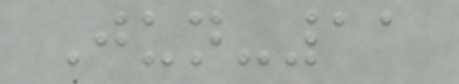Jun-11
